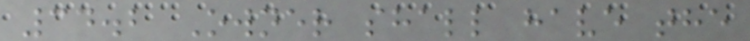34.2 Owner shall have the
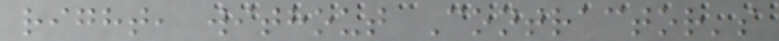right, without Contractor's
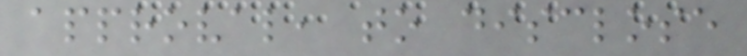approval, to disclose
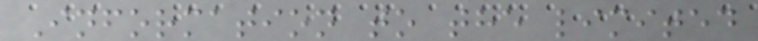Information to the limited
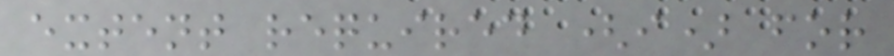extent required (i) for
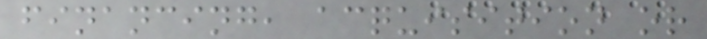financing, acquisition or
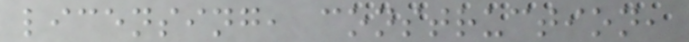licensing, construction,
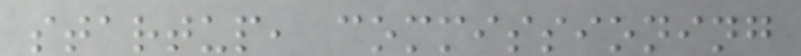startup, commissioning
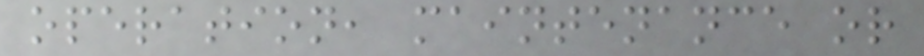operation, maintenance or
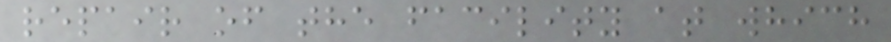repair of the facility at which
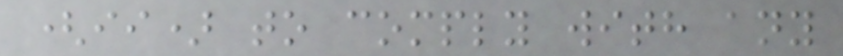(ii) to comply with any
